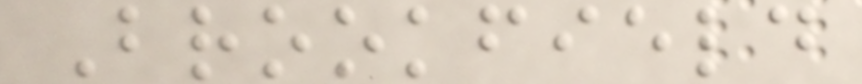Brookfield
